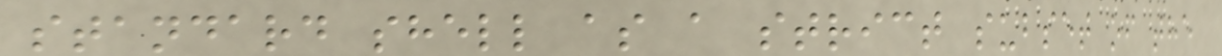standard shell as a strict subset of the
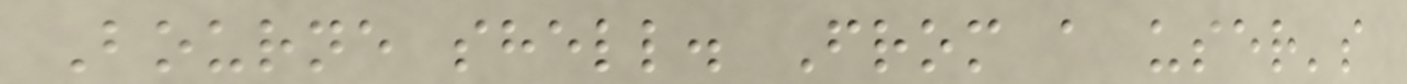Bourne shell. From a user's
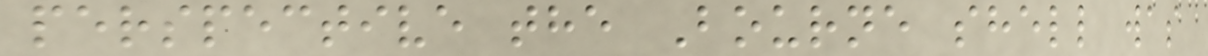perspective the Bourne shell was
